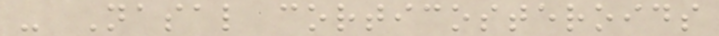- Nasal corticosteroids
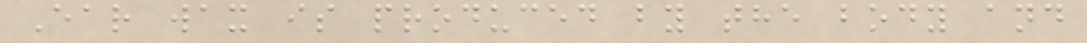Ear wax is produced by the body and
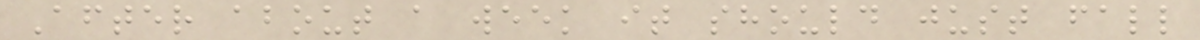After about a week it should just fall
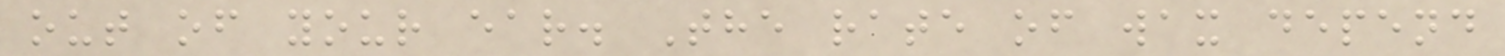out of your ear. The rate of wax depend
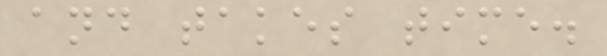and takes time.
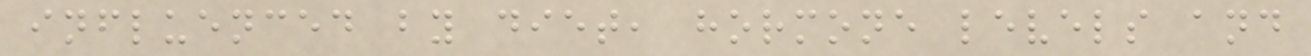influenced by diet, hormone levels and
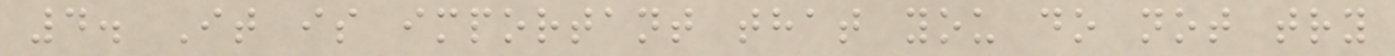4. It is important that you do not try
